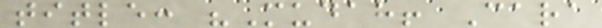title: "Mudah! Cara
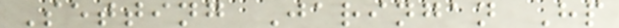Setting Jaringan Hp
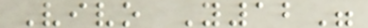Vivo Y12"
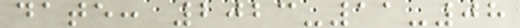date: 2023-11-08
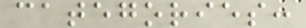categories:
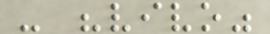- "vivo"
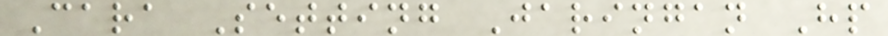Cara Setting Jaringan Hp
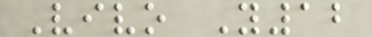Vivo Y12
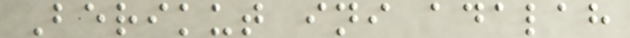Berikut ini adalah
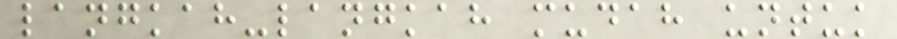langkah-langkah mudah untuk
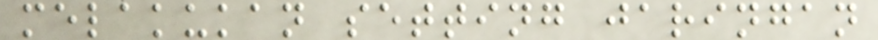melakukan setting jaringan
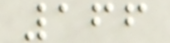166
